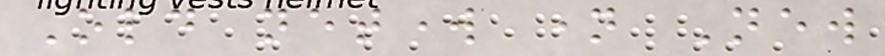Old network name New
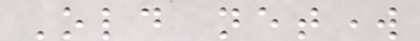Old network
